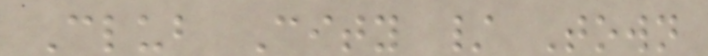Club City / Town
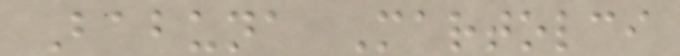Babuna Martolci
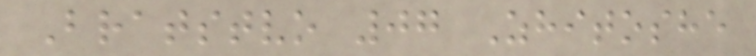Bratstvo 07 Zhitoshe
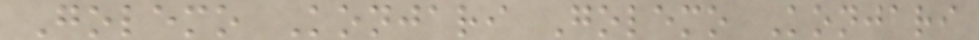Golemo Konjari Golemo Konjari
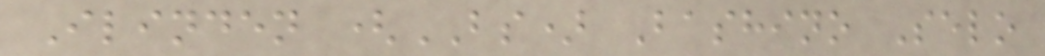Ilinden (BS) Bashino Selo
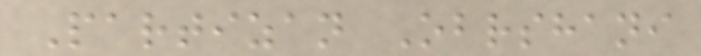Partizan Obrshani
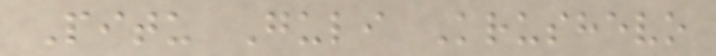Pitu Guli Krushevo
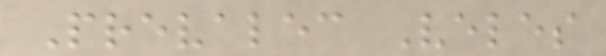Prevalec Veles
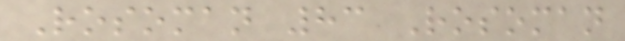Rosoman 83 Rosoman
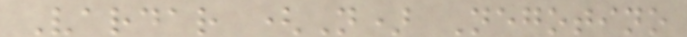Vardar (N) Negotino
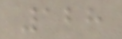128
